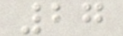27
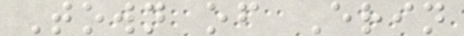Town of Erin
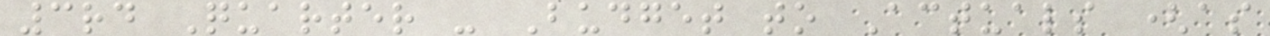3rd Quarter - Budget to Actuals (as
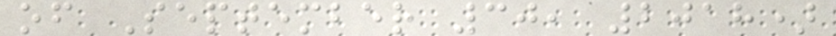of September 30, 2018)
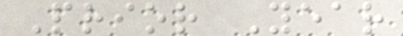Prior Year
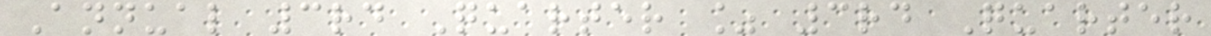Annual 3rd Quarter % 3rd Quarter
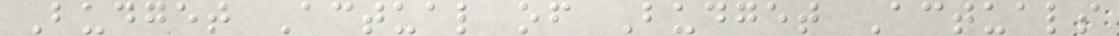Budget Actual of Budget Actuals
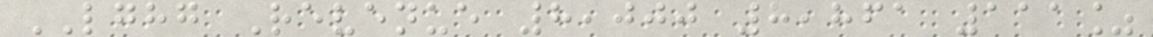LGHG Revenue 8,000 8,861 111%
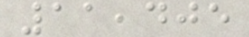11,405
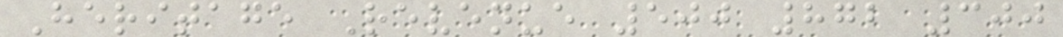Heritage Revenue 500 872 300
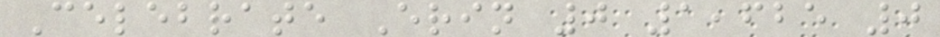Celebrate Erin 0 1,625 0
